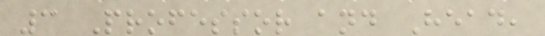3 Professor and Head,
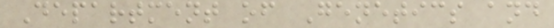Department of Genetics and
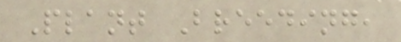Plant Breeding,
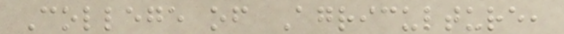College of Agriculture,
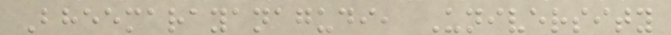Bheemarayanagudi, University
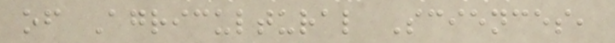of Agricultural Sciences,
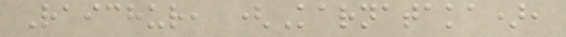Raichur, (Karnataka),
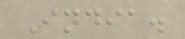India.
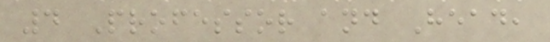4 Professor and Head,
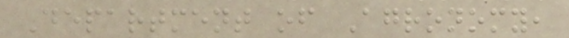Department of Agronomy,
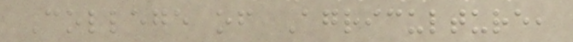College of Agriculture,
